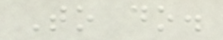To do.
